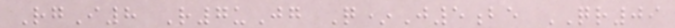RgI8 R7uJg Q*J5be QR09
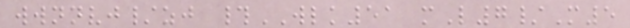wwnnvj/zj #WLK51 mL7/M5
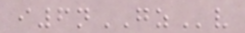i6nGZv
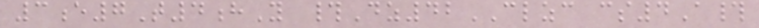3e7T4hY #Dz42CLZC cs4A#
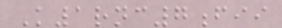K1rnc7fii
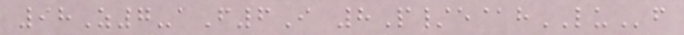98Z7-aF6I 8P/e@hLUf
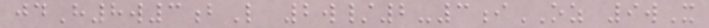jdH8w3bL 2w/2-3iOZ 9wX
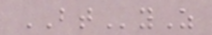BTyZ
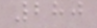280
